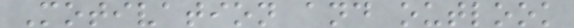Motivation and outlook
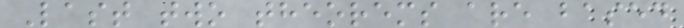Last two theorems are based
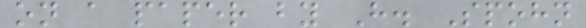on a paper by H. Spohn
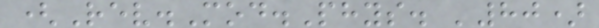(Rev.Mod.Phys. '80)
